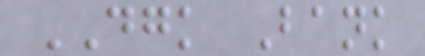DGK Bank
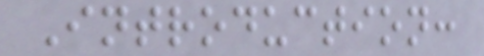Introduction:
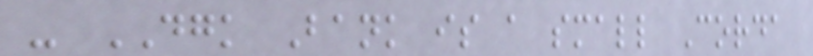- DGK Bank is a small Corda
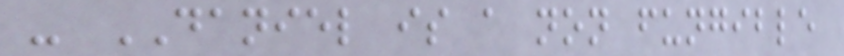- DANIEL is a non fungible
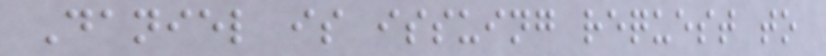Daniel is issuing request to
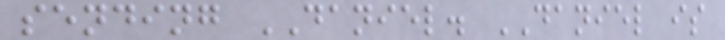sending DANIEL. DANIEL is
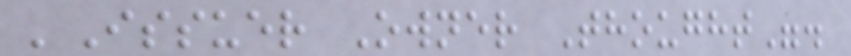'Issuer Owner Thought".
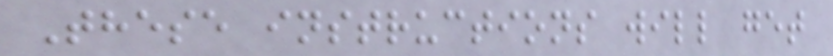These instructions will get
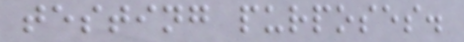testing purposes.
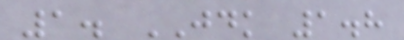1. JDK 1.8
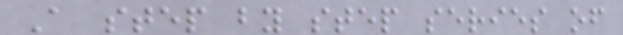A step by step series of
